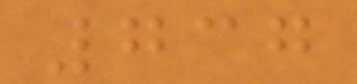737
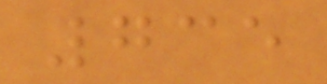735
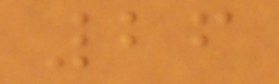26
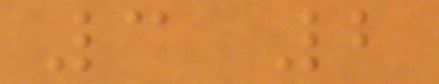3 2
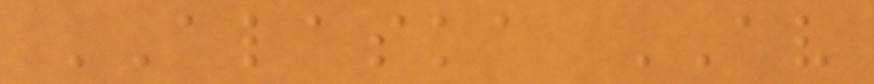ALASKA AV
